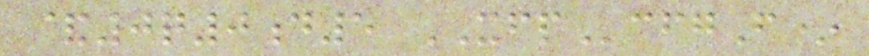&0q0d5 XFPcfgF*
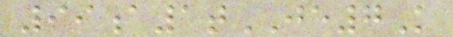99a1tJE7K
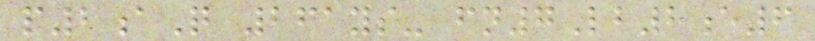p2aQ 261ys- fn7Lb8e6
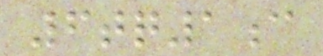6tq1c
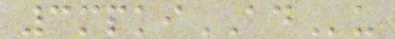3mpkiADu
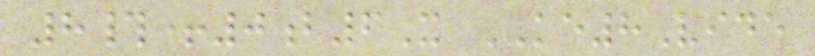8#+0b6X KE8Vide
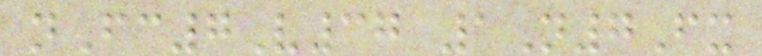nFc7V37 1N7Fx
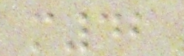m42
